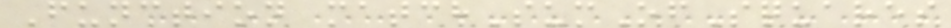Function matchSumOfSquares
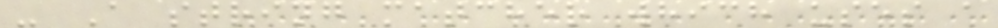- A string matcher which uses a
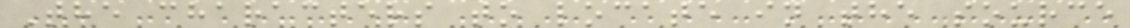The characters to locate in the source
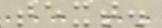text.
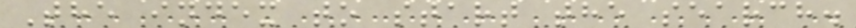The index to start the search.
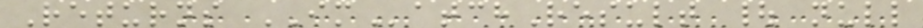Returns IMatchResult | null
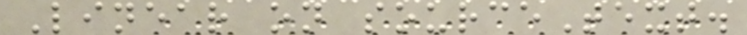Linear on sourceText.
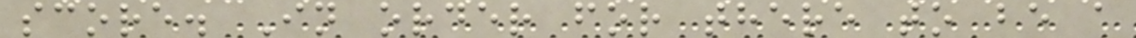score. In order for there to be a
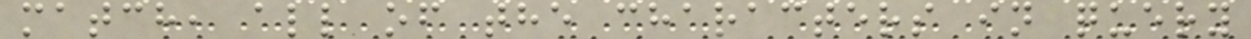match, all of the characters in query
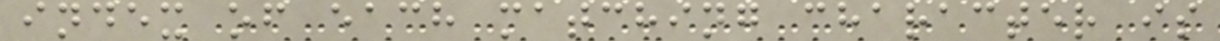index of each matching character is
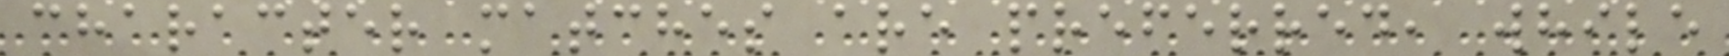character matches are preferred, while
